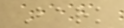Bark
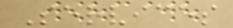Services
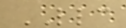LLC
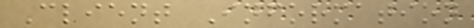Client Information
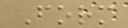Form
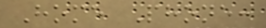Home Phone:
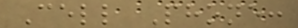Cell Phone:
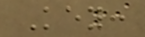Key:
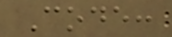Code:
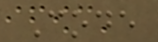Code
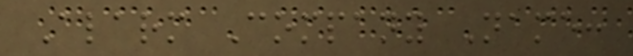Alarm Company Name:
